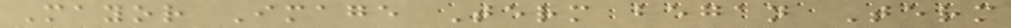Mayor Image Term began Term
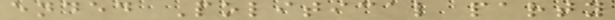ended Political party
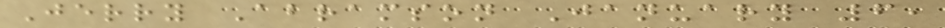Jerry Abramson January 6,
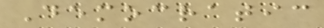Democratic
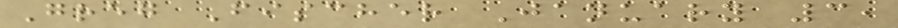Greg Fischer January 3,
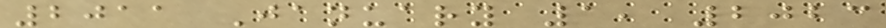2011 January 1, 2023
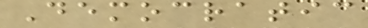Democratic
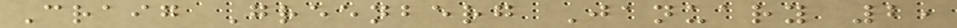Craig Greenberg January 2,
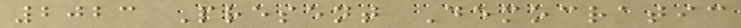2023 Present Democratic
